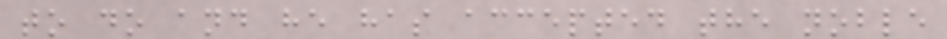to do and he has accepted the noble
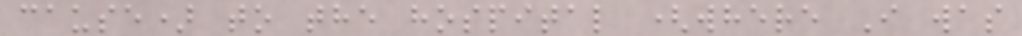cause) to the hospital (where I was
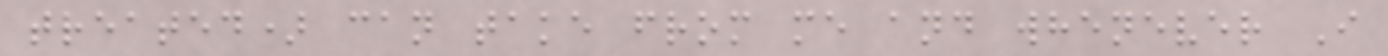treated) can take from me and whenever I
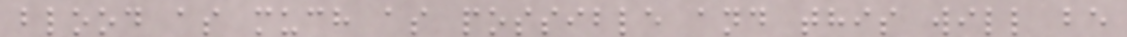blood as much as possible and this will be
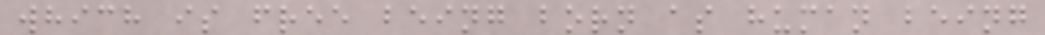which is free being born as human being
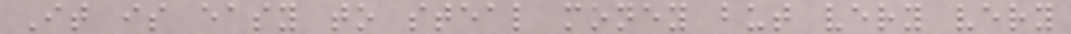It is easy to steal money but very very
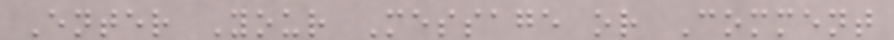Enter Your Message or Comment
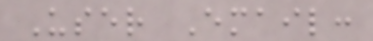User Email:
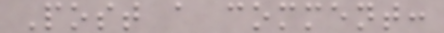Post a comment:
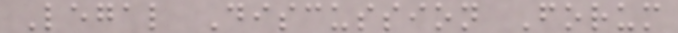Legal Discussion Forum
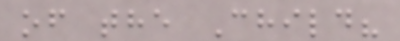of the Child?
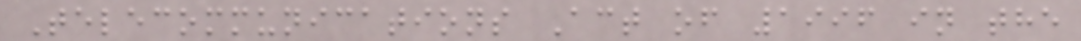Telecommunications Act of 1996 in the
